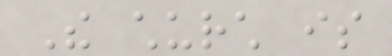The church is
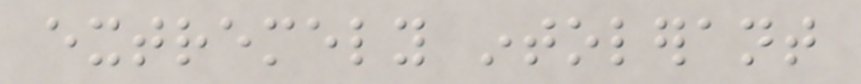extremely intolerant
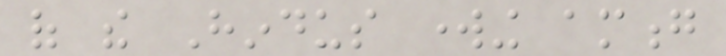of the Hindus working among
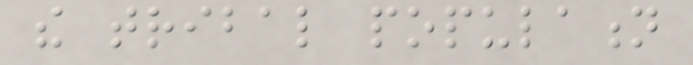the tribal population
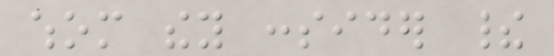whom they consider their
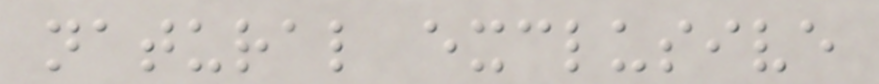natural exclusive
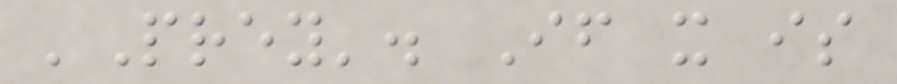'Prey'. If it is
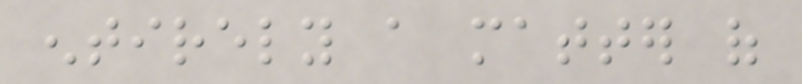entirely a matter of
